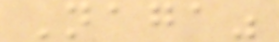Naga"
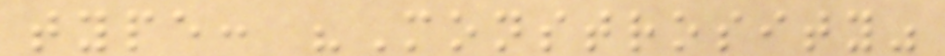type: "Monstrosity"
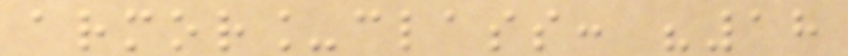armor_class: "18
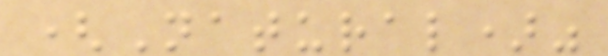(Natural)"
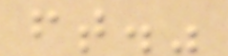ft."
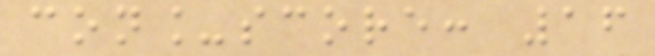con_score: 16
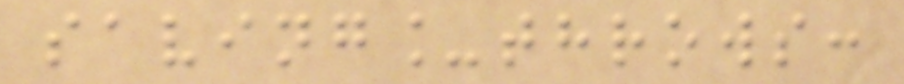saving_throws:
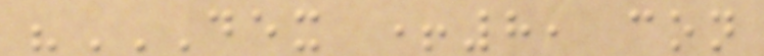"DEX +8, CON
